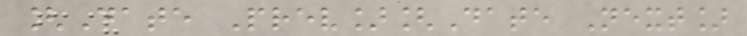[Date Prev][Date Next]
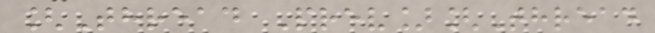[Thread Prev][Thread
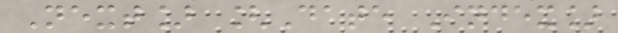Next] [Date Index]
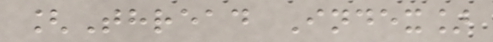[Thread Index]
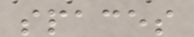spaces
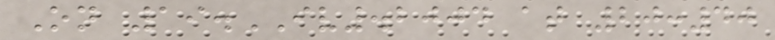On 19.IV.2004 at 20:40
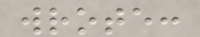wrote:
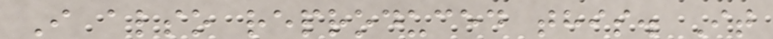I also reproduced this. It
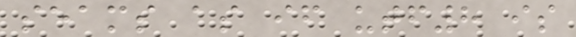seams as if utf8 is
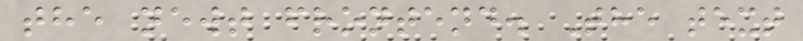the newt frontend. The text
